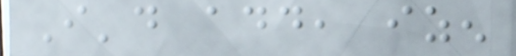I'd add, izen
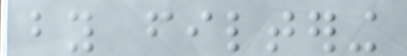by filtering
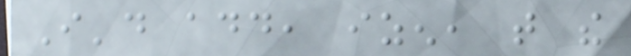I'd add, izen, that the
